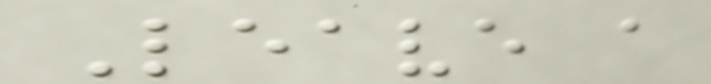Leave a
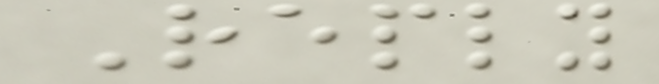Reply
